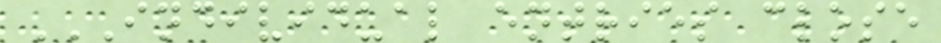INDIVIDUAL ENTRIES CLOSE
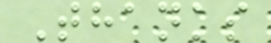Thanks
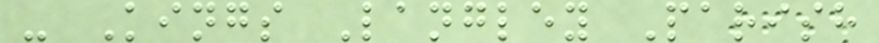- Kings Langley Parish
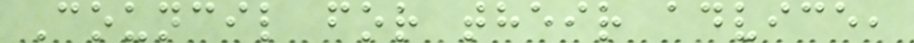Council for their advice,
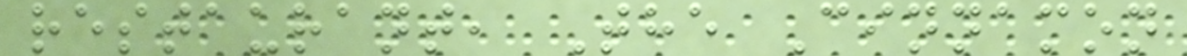restaurant, The Cinnamon
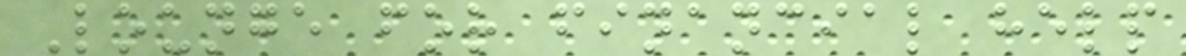Lounge for financial help
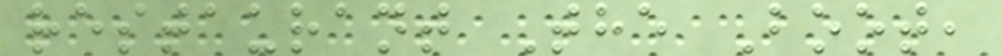restaurant The Boot,
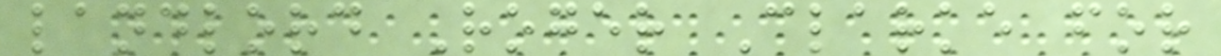landlord Roger Clarke for
